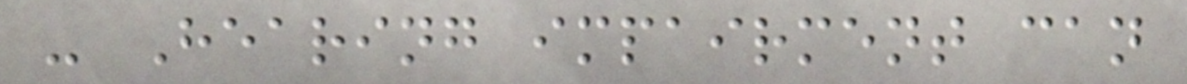- Hearing impairment can
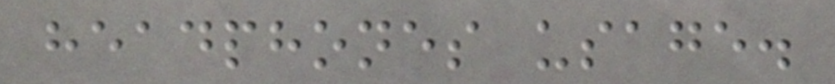headphones usage.
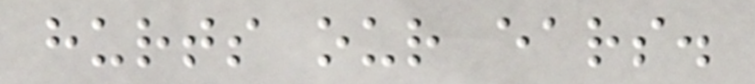hurts our ears.
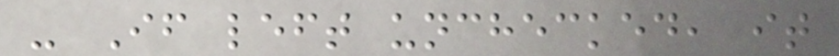- If left unchecked, it
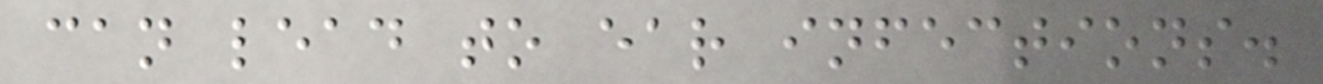can lead to ear infections.
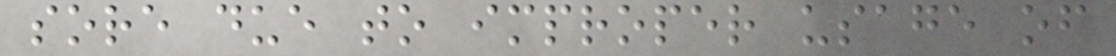sore due to improper usage of
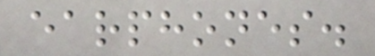earphones.
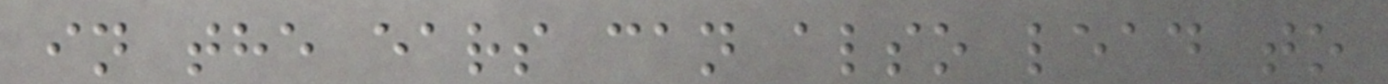in the ears can also lead to
